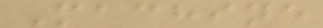Machine
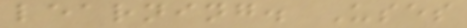learning. Uses
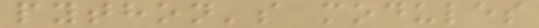python's modules
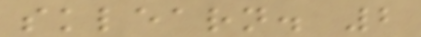sklearn. 2
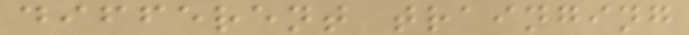different trainging
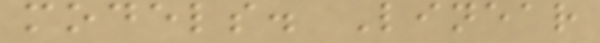models. Linear
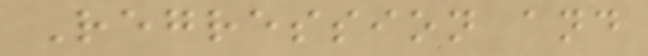Regression and
